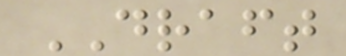DRAFT
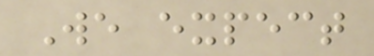We expect
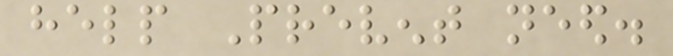help Prevent need.
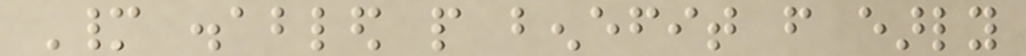Many disabled people benefit from early
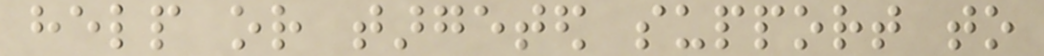help or targeted support to
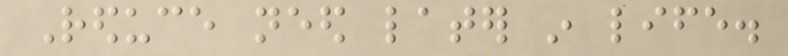Reduce need later in life.
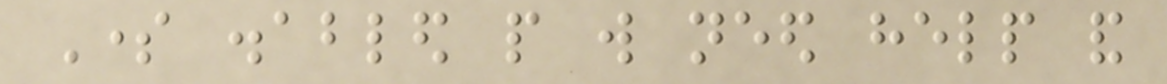Some disabled people will need help and
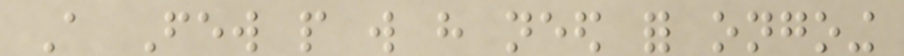A Few people will have need for ongoing
